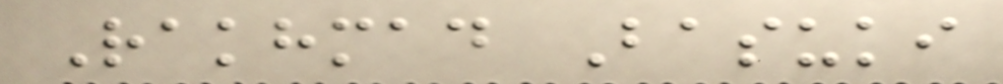Rakhmad Basuki
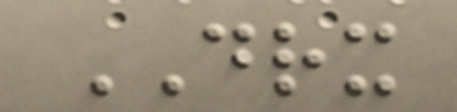DRX
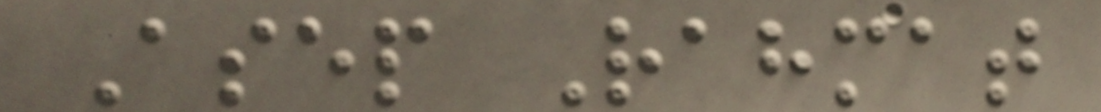Asep Rahmat
